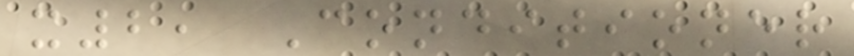x2, Conditioner
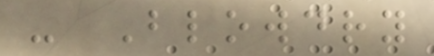- Blowdry
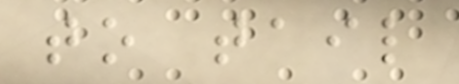to tail
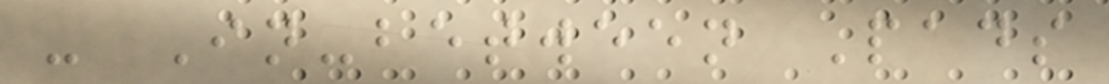- In-between Pads
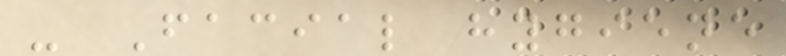- Facial hygiene
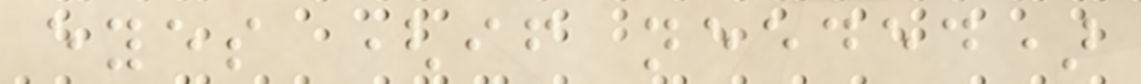eyes (if needed)
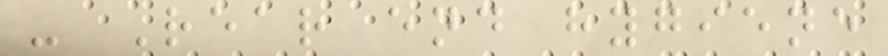- Rear end hygiene
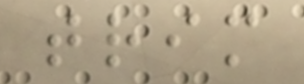trim
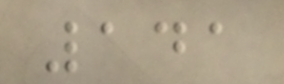141
